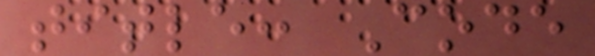title: Code
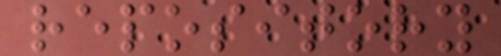repository
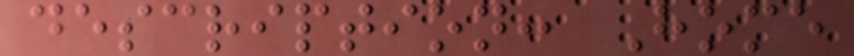description: Home
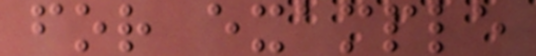for example
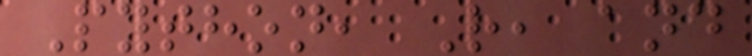Python, R, and
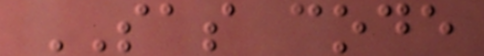SAS code
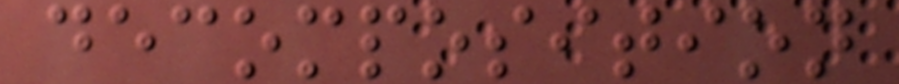decomposition
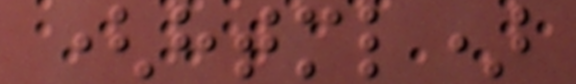(html)
